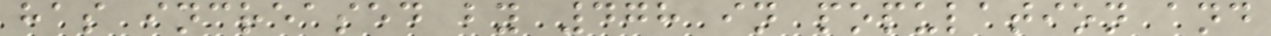has increased by 478 in population and
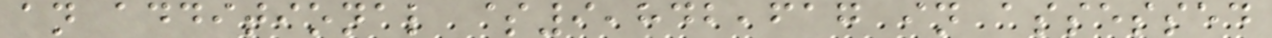an additional $9,842,617 in assessed
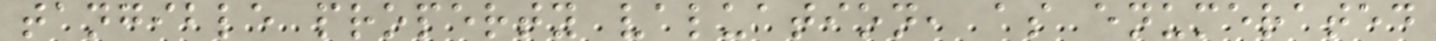tangible property valuation, as enumerated
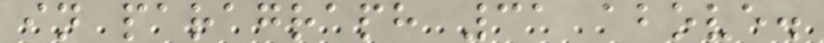in paragraph 31 above.
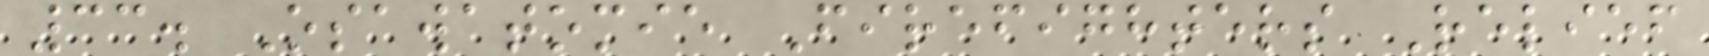33. Osawatomie Firefighters Relief
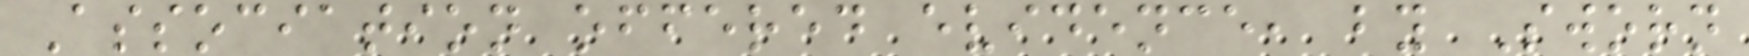Association offered evidence, by Sworn
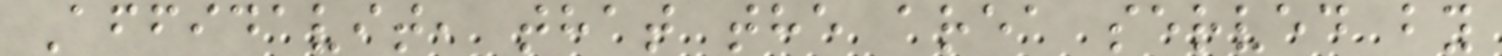Affidavit, that the area served by
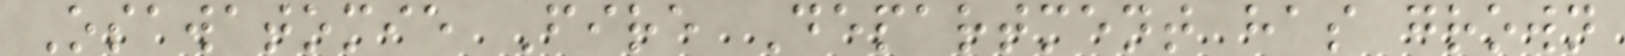Osawatomie Fire Department has grown
